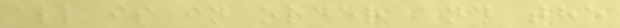all is in order and the
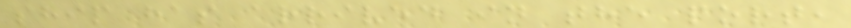ship has arrived in the port,
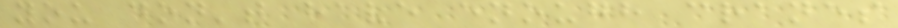you don't have enough cranes
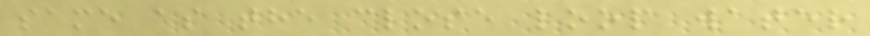same as the close loop water
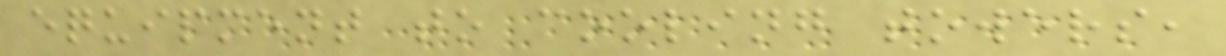equipment to cooling towers,
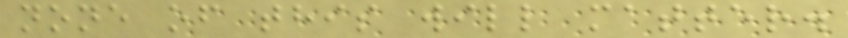none of this will matter.
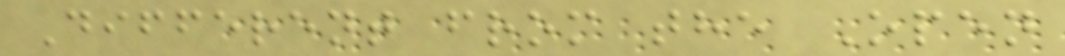Different from the Open
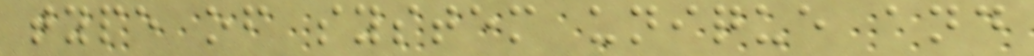type of system unique and
